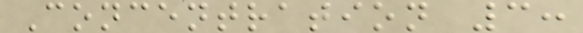Concentration 3:
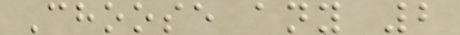Choose any 2
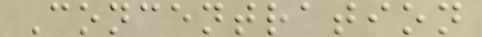Concentration
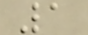1
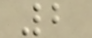2
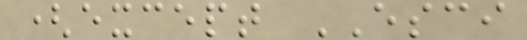(except ESCI
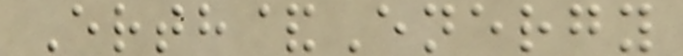Erth&Energy
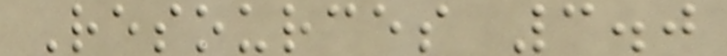Resources 3.0
